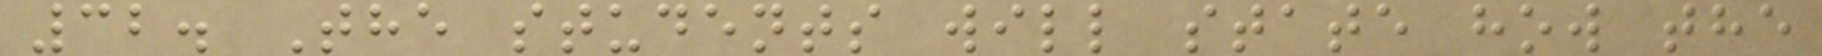32. The students will state how the
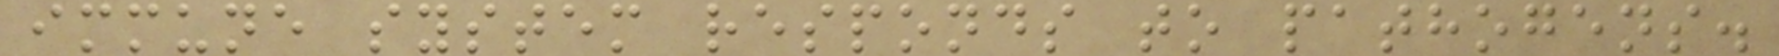immune system responds to pathogens.
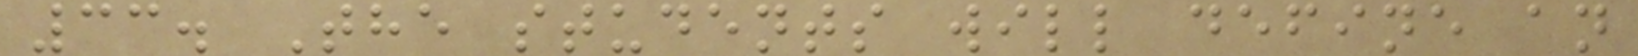33. The students will define an
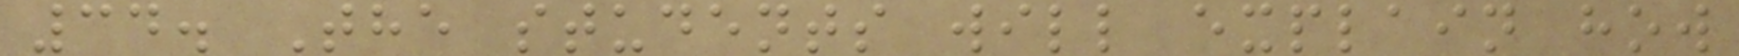34. The students will explain how
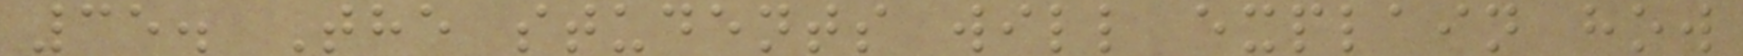35. The students will explain how
